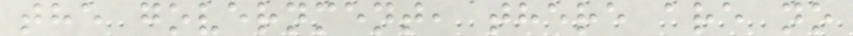the government, there are no
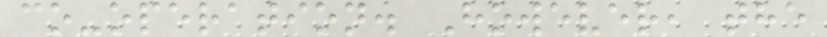co-operation. However, the
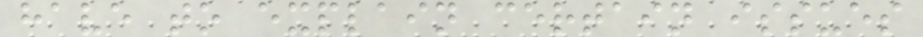have to explain certain issues
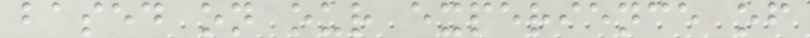based on our experience of
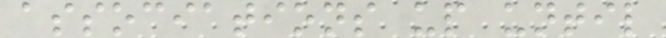associations up until
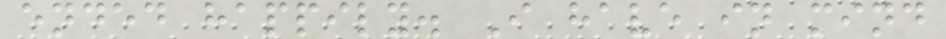ended happily. I have in mind
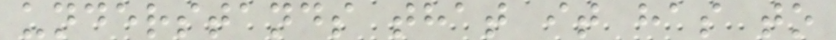understands that it has to
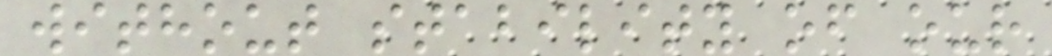without stability of our
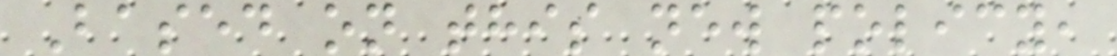Based on this new policy,
